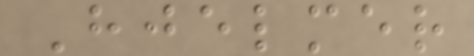Hjelmer
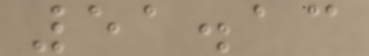51.13
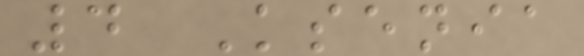4 Ksenia
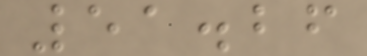51.26
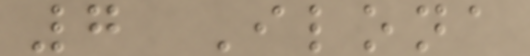7 Ilona
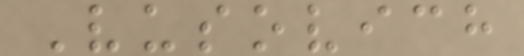Vusovich
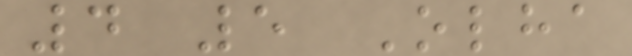4 5 Olha
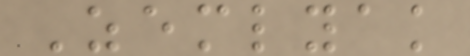Zemlyak
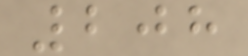208
